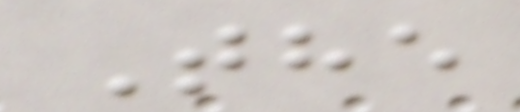The
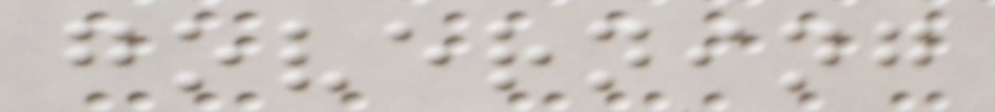governing
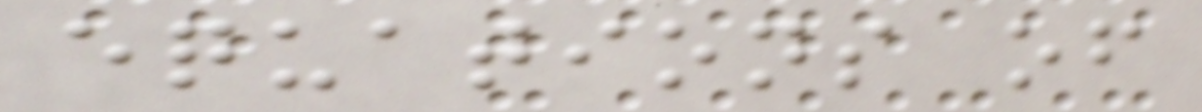equations of
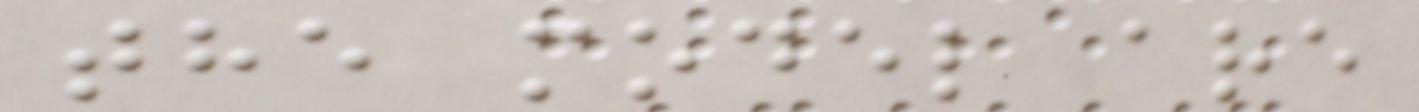the model are
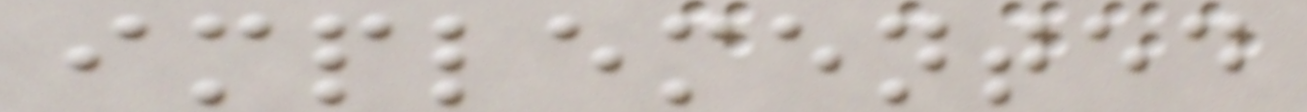implemented
